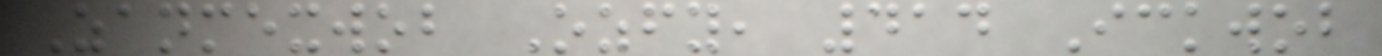Zanmexwob Ozfy, 414 Ickwob
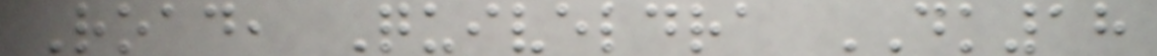Road, Quiveldra DK18
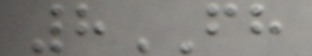8FH
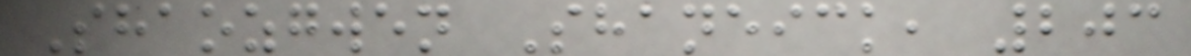Shaozgwen Shaneick, 203
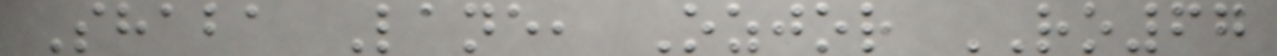Shaba Lane, Ozjor RO67
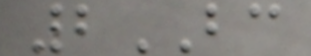2BC
